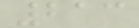213
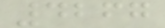4267
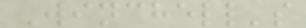Winchell's
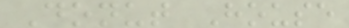Donut House
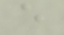e
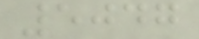5047
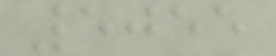5055
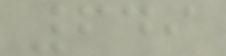649
